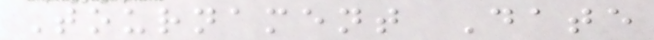Tournament Date
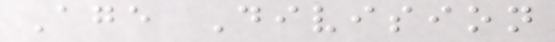Age Division
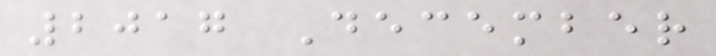2017 December
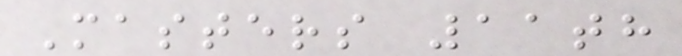Masters 11th
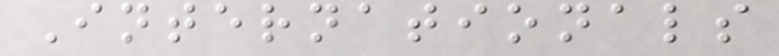Internationals
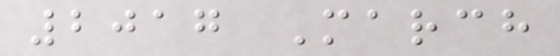2017 March
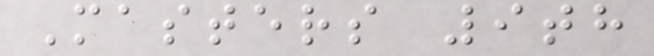Masters 9th
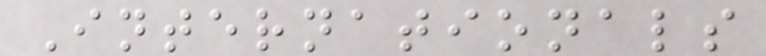Internationals
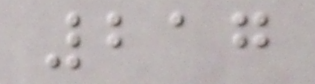217
